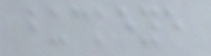buckeye
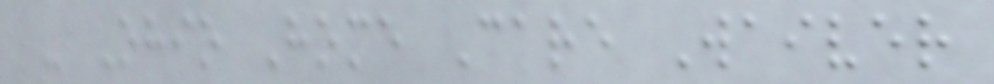- Ohio Home Care Waiver
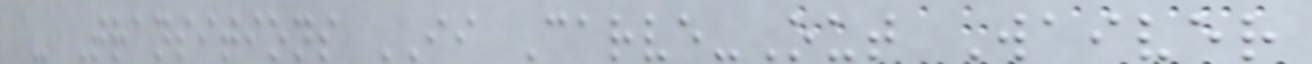- Transitions II Carve-Out Waiver
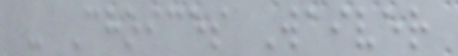- Choices Waiver
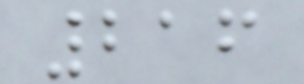216
